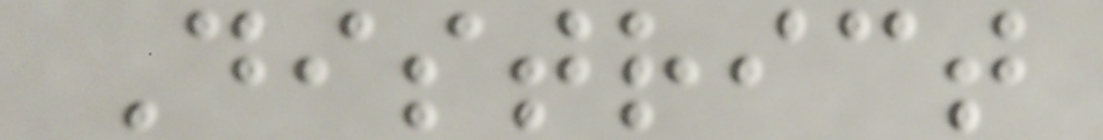District
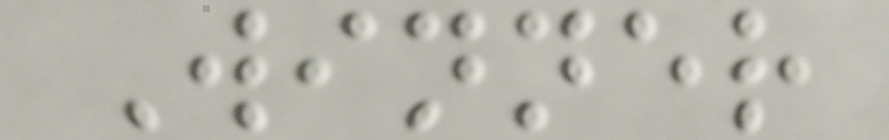Winner
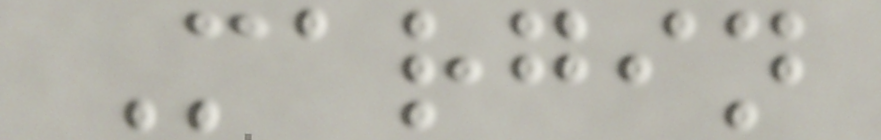Margin
